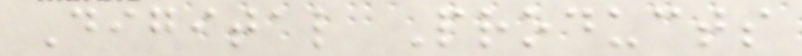Digital Products
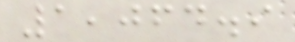1,064.9
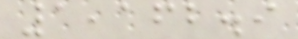1,162.9
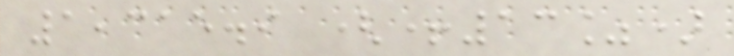1,315.9 (+13%)
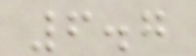6.7
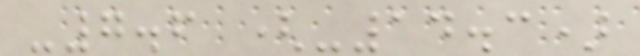-7.6 (-14.3)
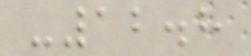-12.8
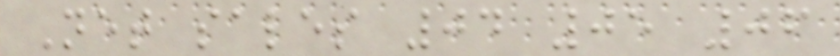Net sales 04 05 06
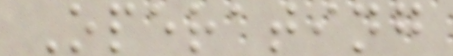Operating
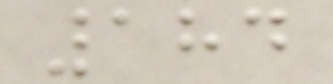184
